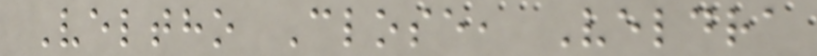Veltho Close, Veldra
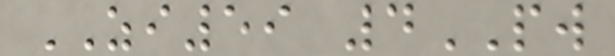ZI59 4PW
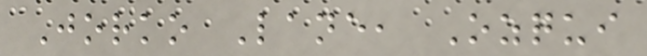Jorko Lane, Ozqui
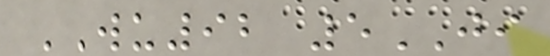WU92 5JI
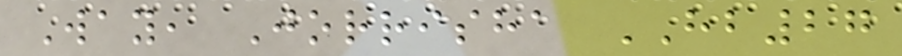Way, Jorrisha HB27
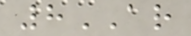8AR
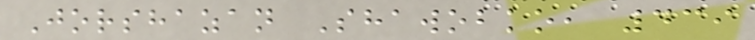Jorshazan Shawobko, 439
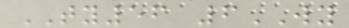TY56 6WY
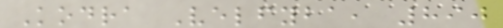Kodra Velfyba, 890
